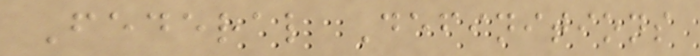Federal Definitions
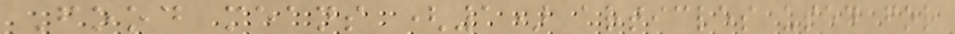Food means (1) articles used for
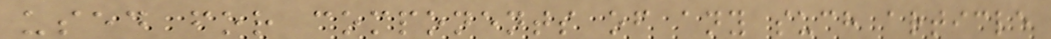used for components of any such article
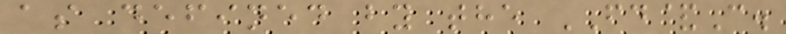as defined by the FD&C.
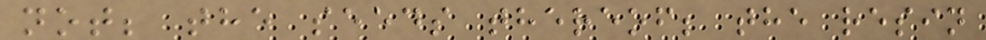not; the seeds thereof; the resin
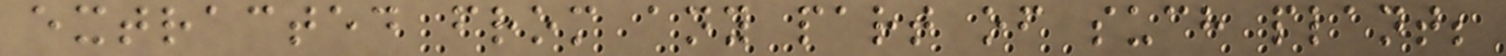extracted from any part of such plant;
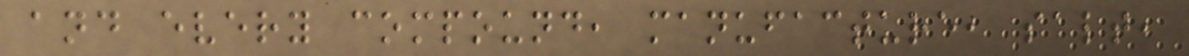and every compound, manufacture, salt,
